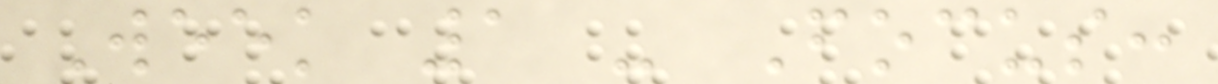Week 1 - Focus:
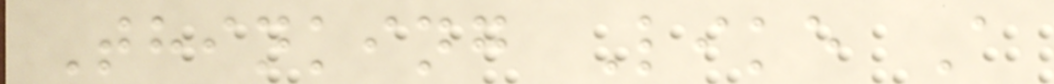Thinking Like A
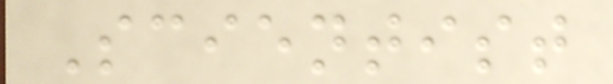Scientist
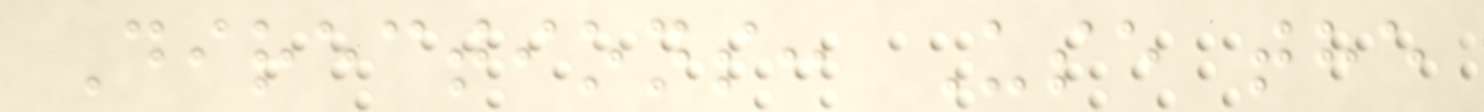Directions: Use the
